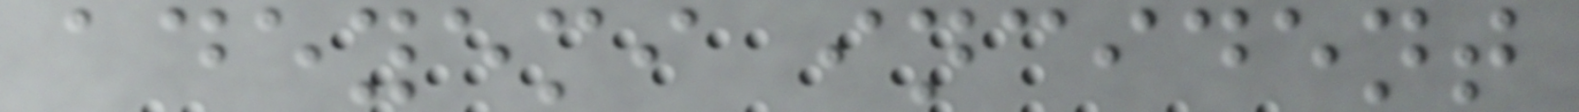adeyemi incident
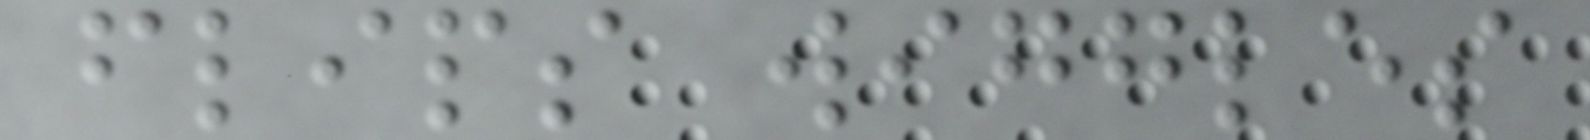flips wiggles
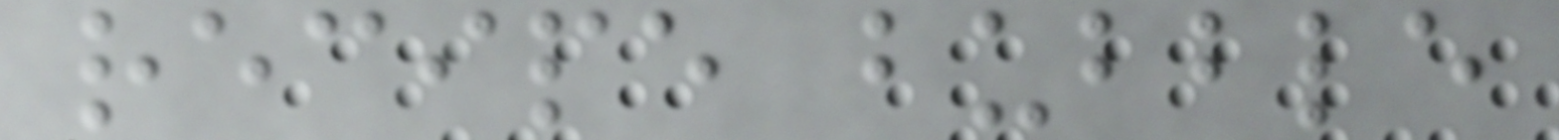recipe bubble
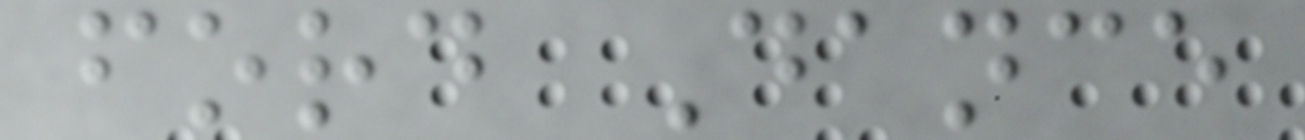ford Dance
